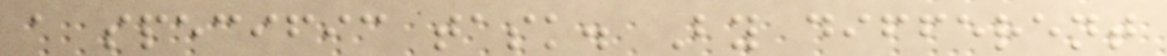a specific task. By different
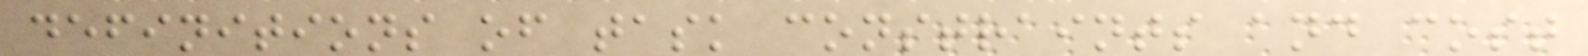definitions of task constraints and cost
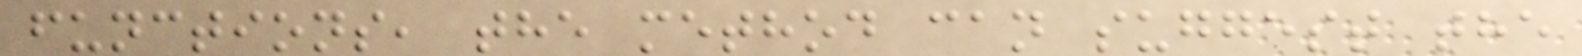functions, the method can suggest the
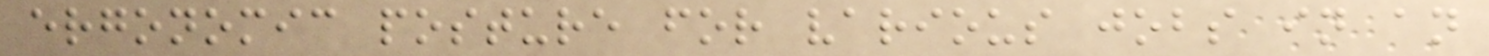ergonomic posture for various jobs in an
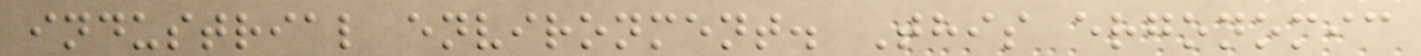industrial environment. This ergonomic
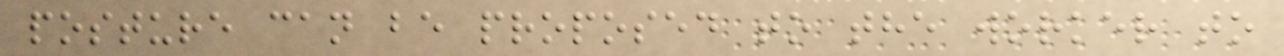posture can be proposed to the worker to
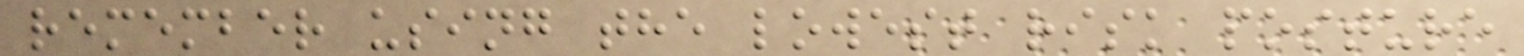remember using the lowest risk posture
